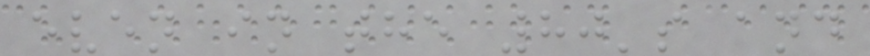even in the 80's and
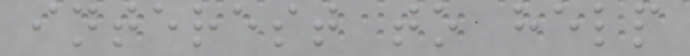interest to help
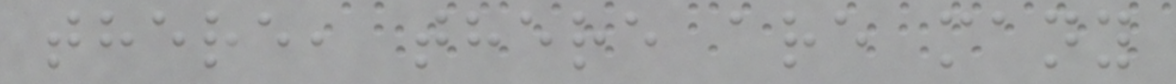there, there are many
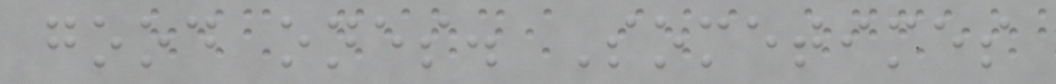good ones. Sometimes
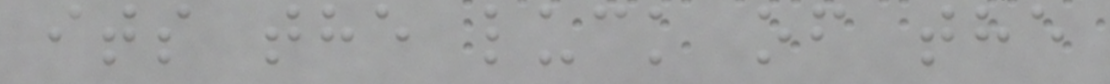its the luck of the
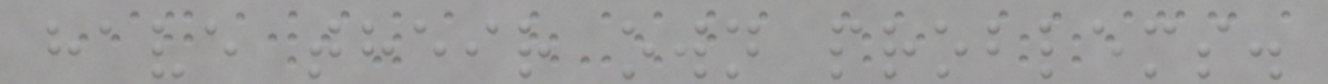have their own problems.
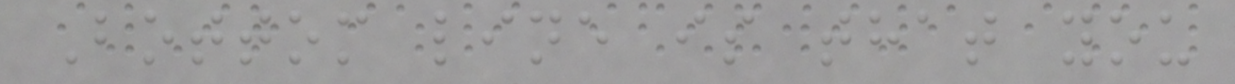Bottom line is that you
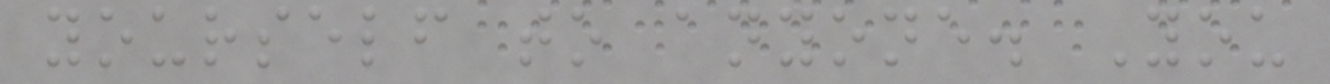yourself to anyone. You
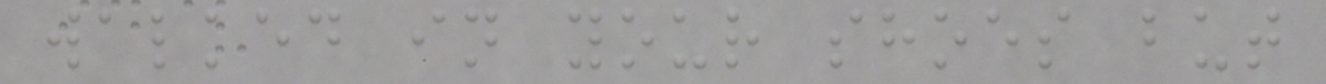walked in your shoes but
